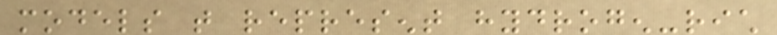models that represent hydrogen-rich
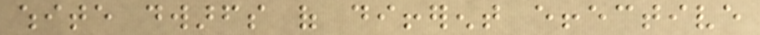white dwarfs of different effective
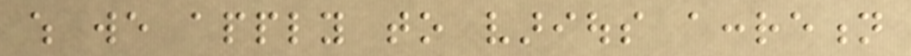which we apply to various accretion
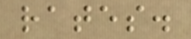rates.
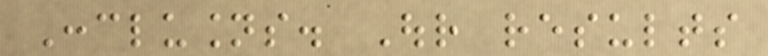Conclusions. Our results
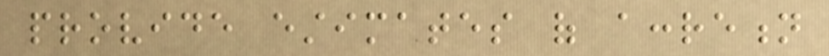provide estimates of accretion
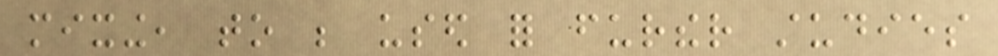mixing, to be used for further studies
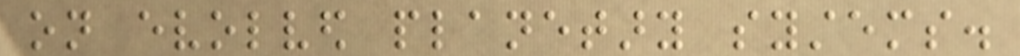on evolved planetary systems.
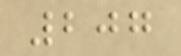207
